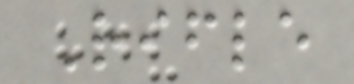Rifle
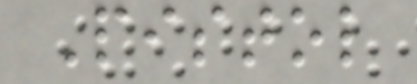Pistol
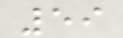59
